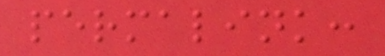permalink:
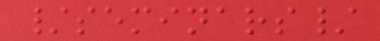/seminars/
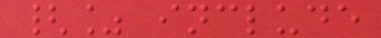{% include
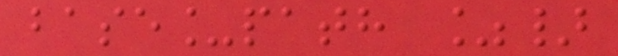base_path %}
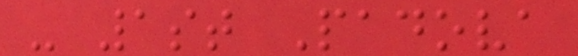- 1st Padova
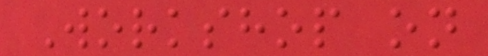Workshop on
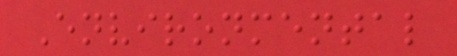Environmental
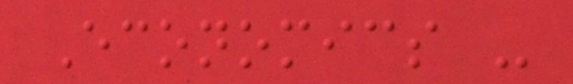Economics -
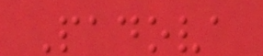Padova
